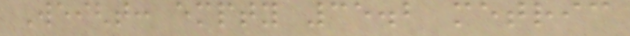Weight: empty 35.2 metric
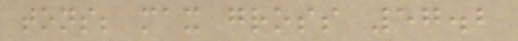tons; max gross 57.2
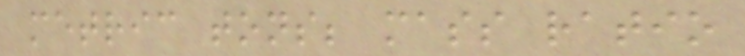metric tons; mass ratio
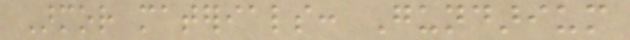Armor materials: Gundarium
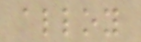alloy
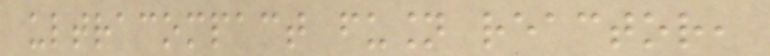ultracompact fusion reactor,
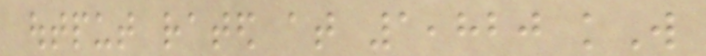output rated at 1,820 kW
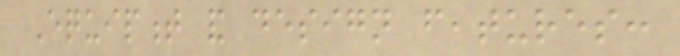Equipment and design features:
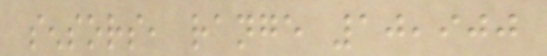sensors, range 10,900
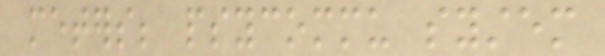meters; psycommu system
